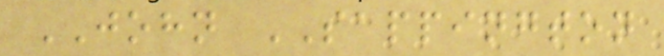JOHN SAPPINGTON
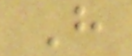H
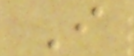I
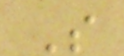S
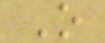O
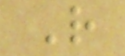R
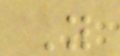Y
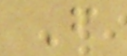F
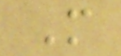M
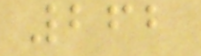262
